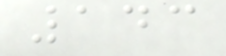143
